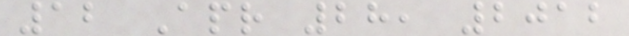12 Apr 28, 2012
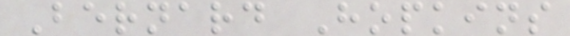Bernard Hopkins
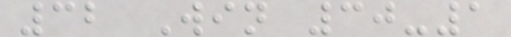32 Win 30-1
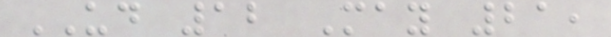UD 12 May 21,
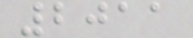2011
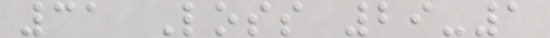31 Loss 29-1
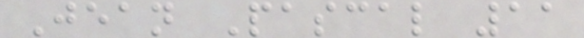Jean Pascal 11
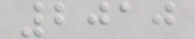2010
